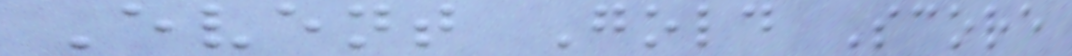Event Gold Score
